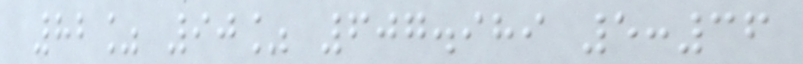82% 90% 607.989 5:36
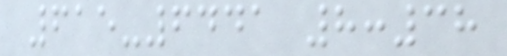615-6441 8:38
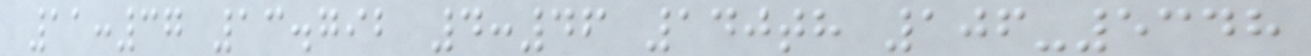11:37 13.792 4:46 140th 106-5348
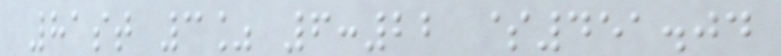81st 3% 6:22 $451.04
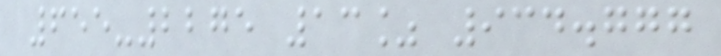655-2275 13% 934.777
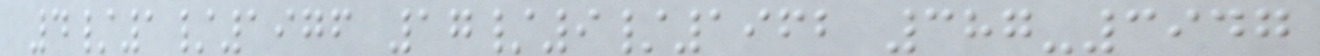4/1/1976 17/9/1962 387-3947
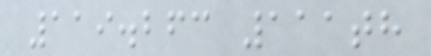119.263 111th
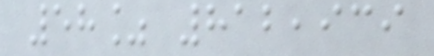58% 812,939
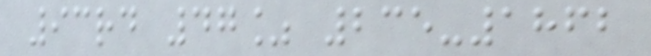93rd 47% 235-1862
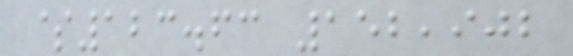$123.63 152,902
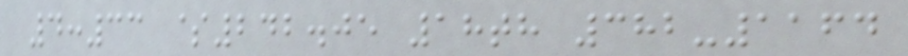4:33 $242.05 18th 382-1164
